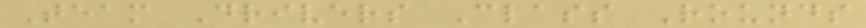Team Drivers Class Rounds
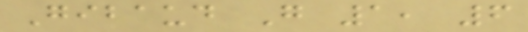Gibaud G 1, 6
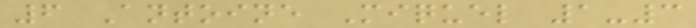6 Antoine Miquel 1-3
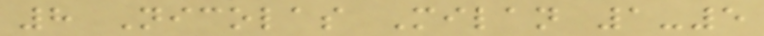8 Nicolas Milan 1-5
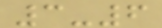3-6
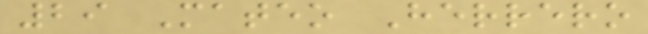29 Mateo Herrero
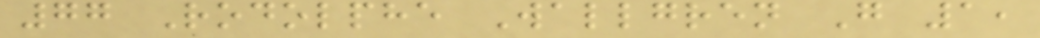77 Rodolphe Wallgren G 1,
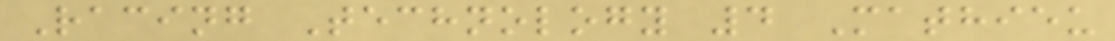Racing Technology 4 Mathieu
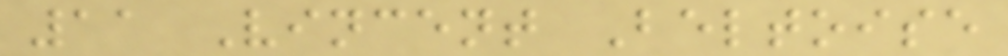11 Vincent Beltoise
